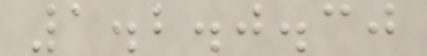1.2.0.30
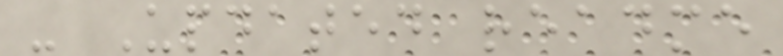- Updated readme
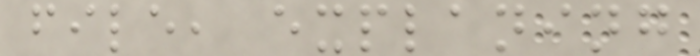file, explaning
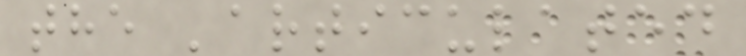the 'articulated
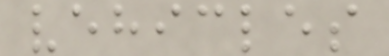vehicles
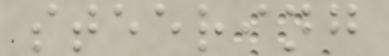steering
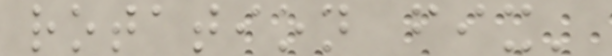rotation fix'
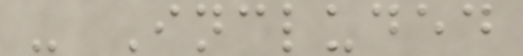- Included
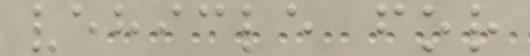vehicle for
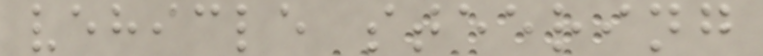vehicle steering
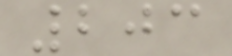203
